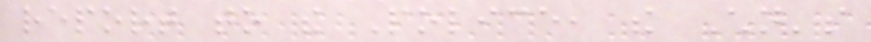report to the Police, the Children's
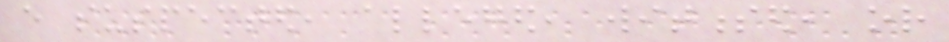every suspected, alleged, witnessed, or
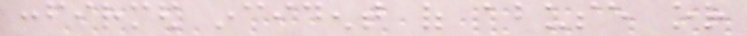confirmed incident of abuse or
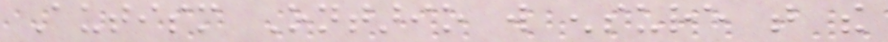Autism Ontario will ensure that the
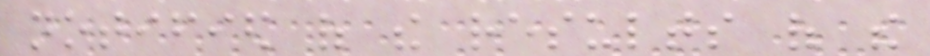notified of the results of the
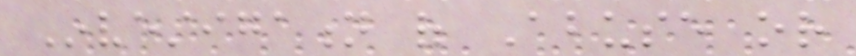Investigation of Abuse or
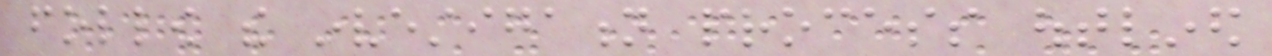follow the investigation process outlined
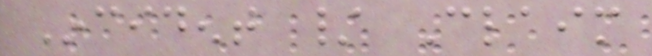Incident / Claim
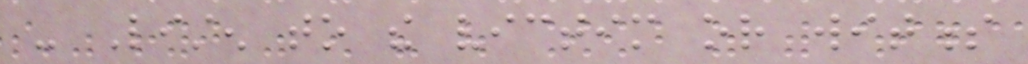- Listen to the victim or witness
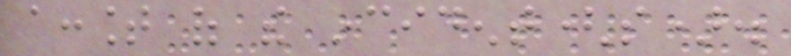account of the incident(s).
